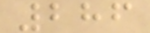286
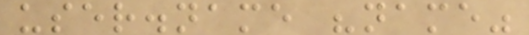user.name "name"
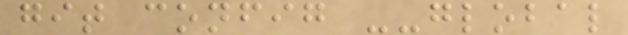git config --global
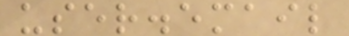user.email
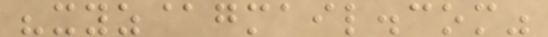"xyz@gmail.com"
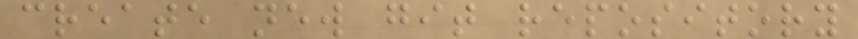create new git repository
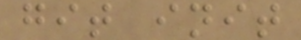git init
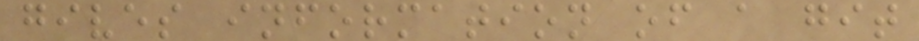gives information of a git
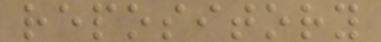repository
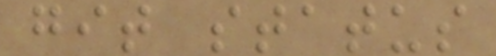git status
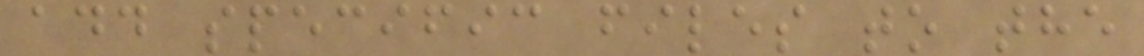add specific files to the
